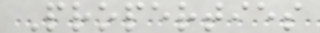Properties
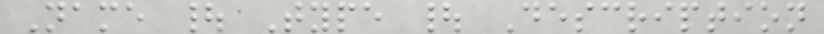Name | Type | Description
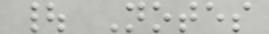| Notes
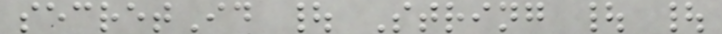secretId | String | |
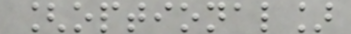[optional]
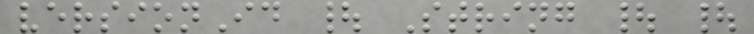versionId | String | |
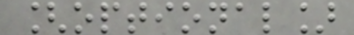[optional]
